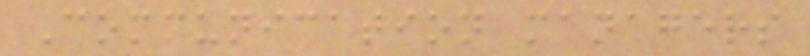Communication managers
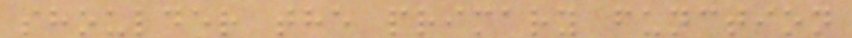shoulder the primary function
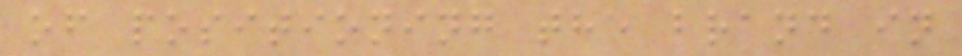of positioning the brand in
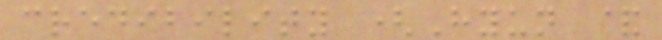credibility (Hyun &
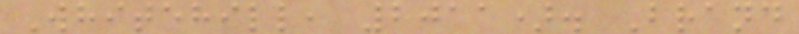Whitehill, 2011). Brand
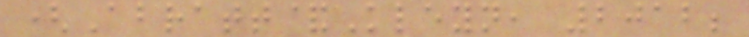(Abratt&Kleyn, 2012;
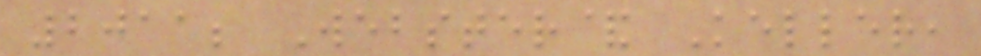2011; Webster& Keller,
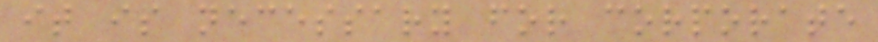it is necessary for corporate
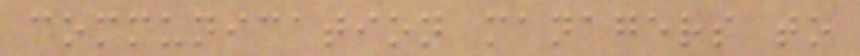communication managers to
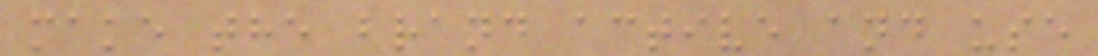make the brand active and use
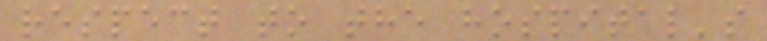respect to the hospital's
